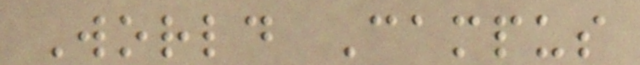World Campus
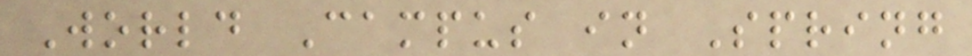World Campus in Spring
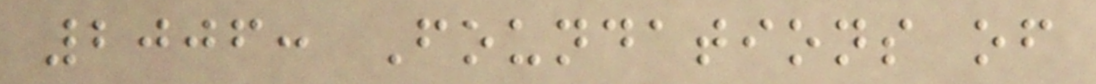2006: Foundations of
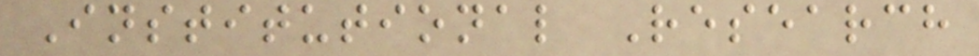Institutional Research
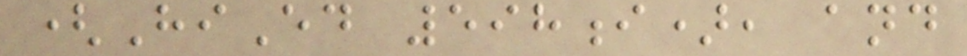(HiEd 598i), and
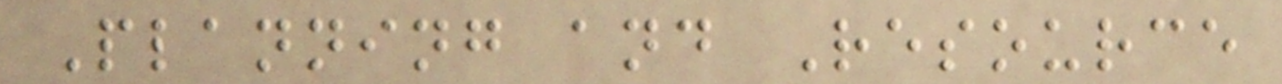Planning and Resource
